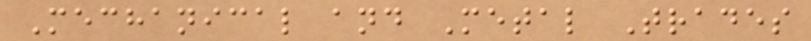Mechanical and Metal Trades
